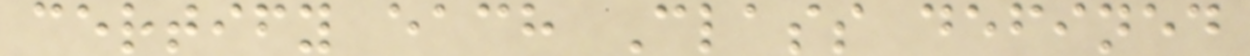certify each Class defined
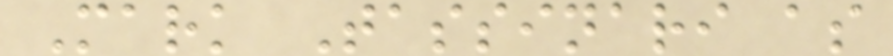Mark Tassinari as
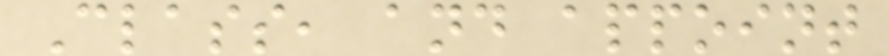Class, and appoint
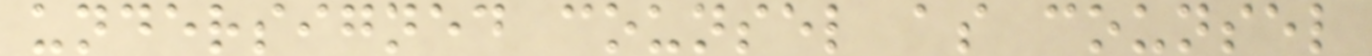undersigned counsel as counsel
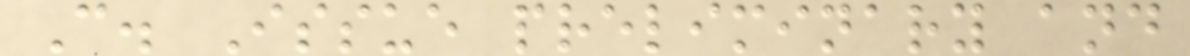C. Issue preliminary and
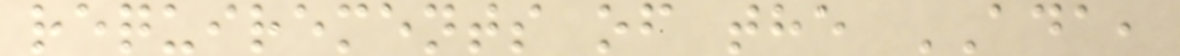requirements of the ADA,
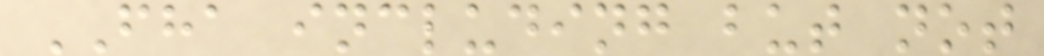FHA including but not
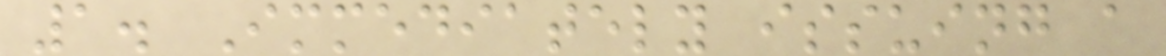1. Immediately issuing a
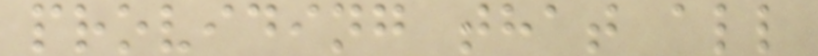providing that all
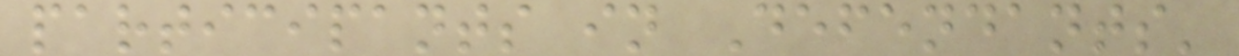participants in Defendants'
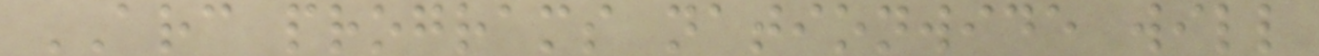ARC programs nationwide will
